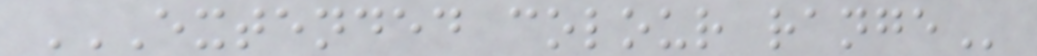EXTENDED COLOUR RANGE
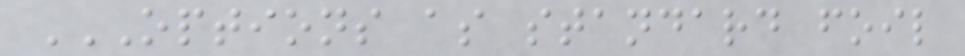OPTIONS AS STANDARD FOIL
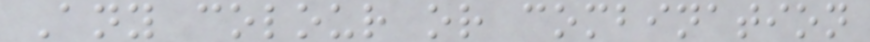Any colour or combination
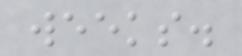weeks.
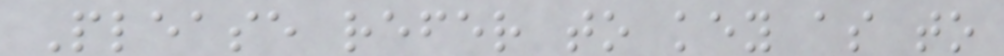Please refer to key as to
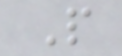P
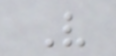V
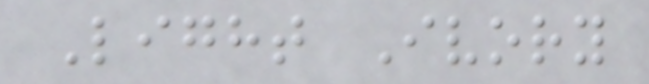Light Ivory
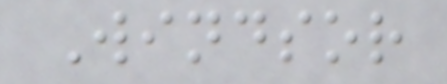Windsor
